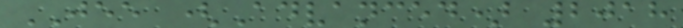JEE (Advanced) 2018
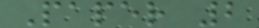Paper 2
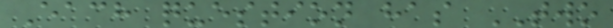Each question has TWO
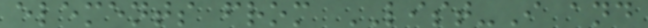elements from LIST-I and
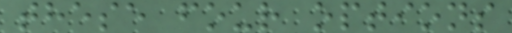these four options
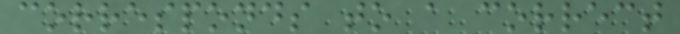corresponds to a correct
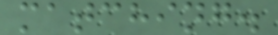matching.
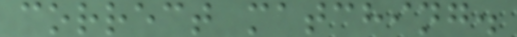correct matching.
